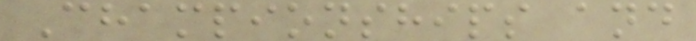Championships and
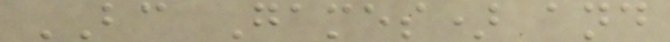BC Games) and
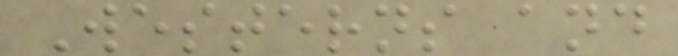Westerns and
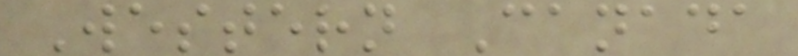Western Canada
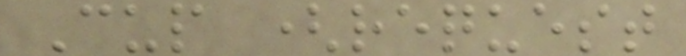Cup (request
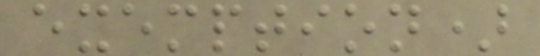exemption)
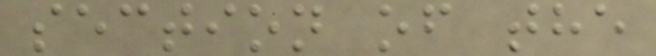section of the
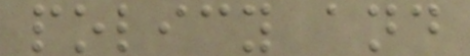policy and
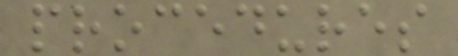procedures
